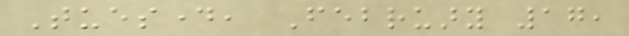Tuesday, February 17,
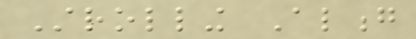Strolling Along
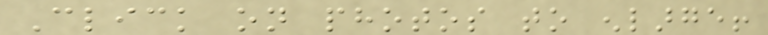Click on photos to enlarge!
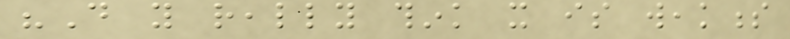"Do you really think it is weakness
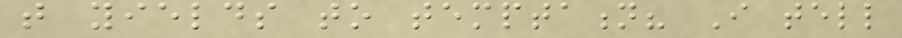that yields to temptation? I tell
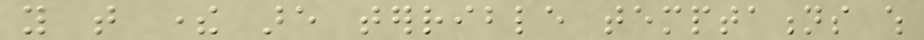you that there are terrible temptations which
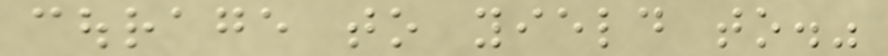courage to yield to."
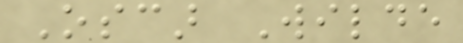Oscar Wilde
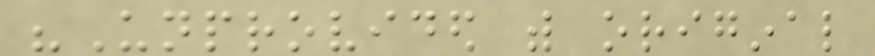"Unprovided with original
